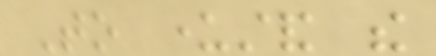To understand the
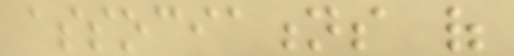associations of
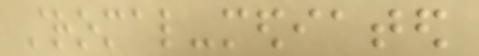stromal-mediated
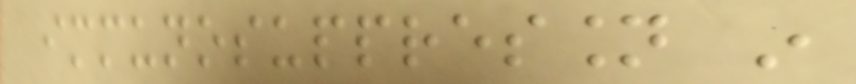immunosuppression in
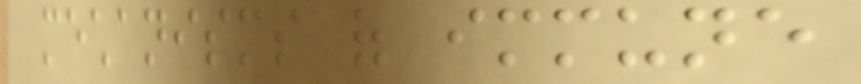mechanisms of immune
